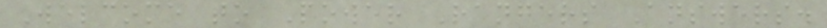Welcome to Power Rangers Answers.
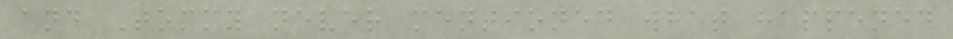and Tommy never mentioned what happened
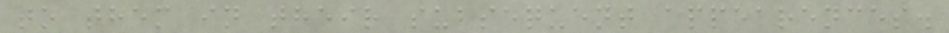to them in their subsequent appearences.
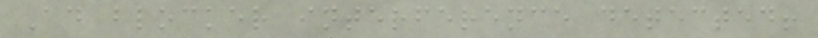Ad blocker interference detected!
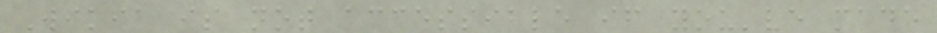Wikia is not accessible if you've made
